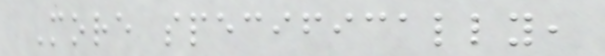More specifically,
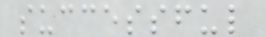successful
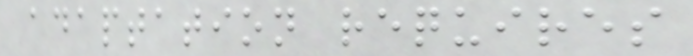adaptation requires
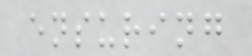ensuring
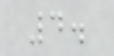4.
